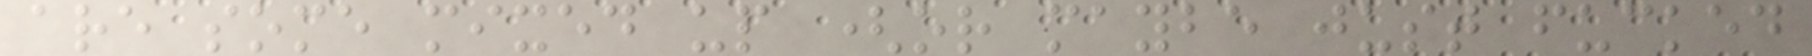are some mixed up (or maybe just fucked
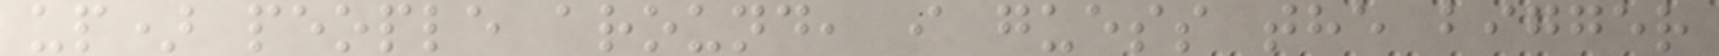up) people around, i guess the bigger
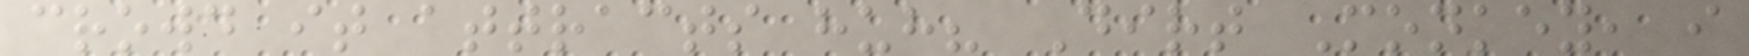crowd it attracts huh? Dirt Monkey, i
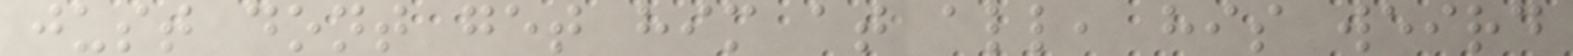just dont get him at all, his weird
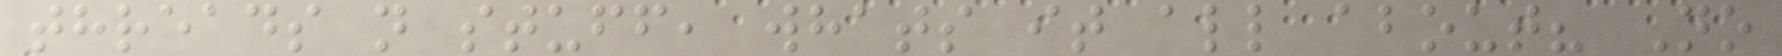threads n stuff, whats it all about? No
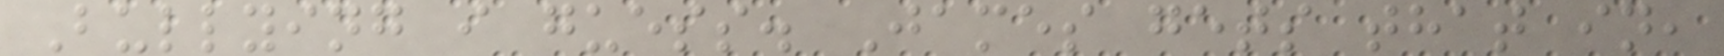Bullying i guess. James gets that in,
